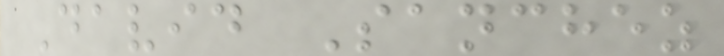David Sanchez
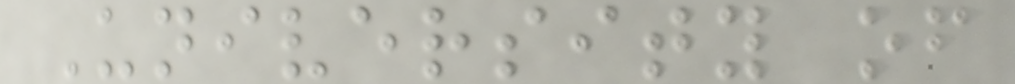University of
